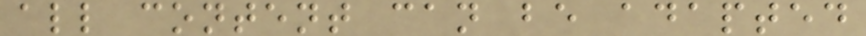all content can be adapted
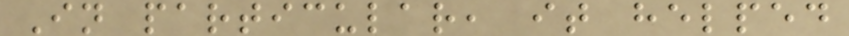In particular, it helped
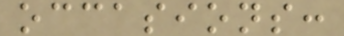occasions:
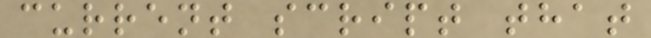current script that
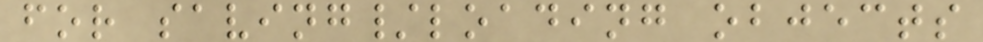for saving/loading objects
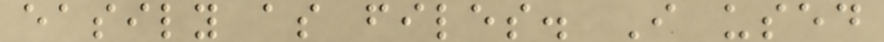easily as files. I used
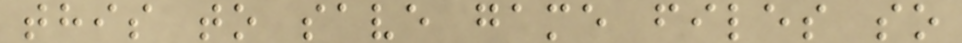this to save game files so
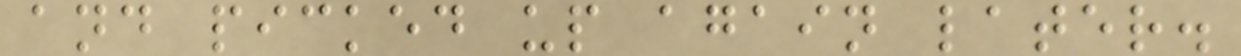and picked up again later.
